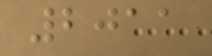2011
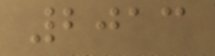2013
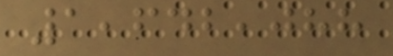1,642,088
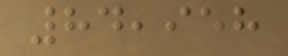84,958
